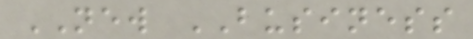NEW BUSINESS
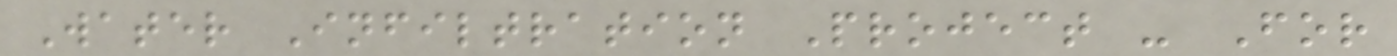Water Infiltration Project - For
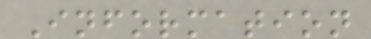Information
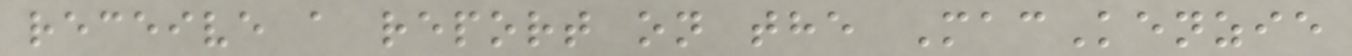receive a report on the MacKenzie
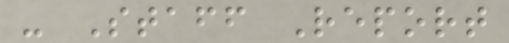- Staff Report
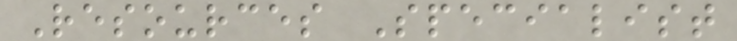Resources Specialist
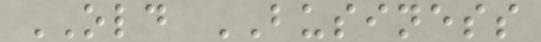OLD BUSINESS
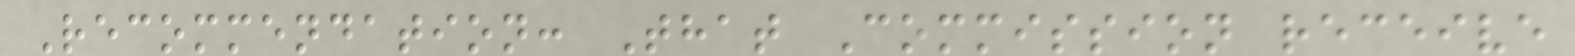Recommendation: That Commission receive
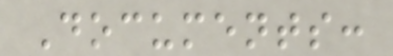Documents:
